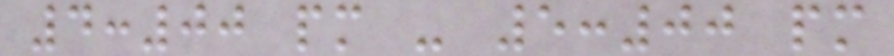4:00 pm - 5:00 pm
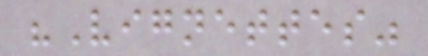"Vignettes"
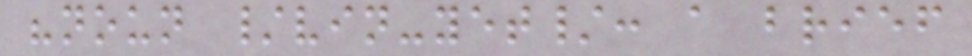"noun /vin-yet/: a brief
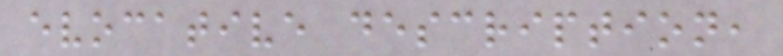evocative description,
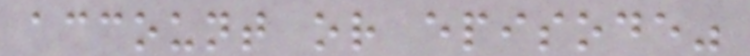account or episode"
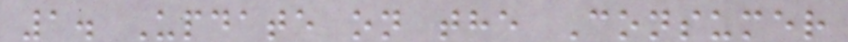1. Update on the Consumer
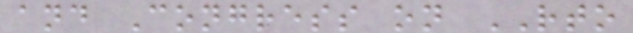and Congress on RTO
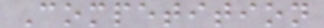Competition
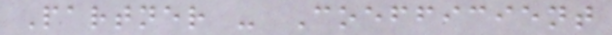Partner - Coefficient
